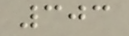303
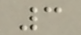3
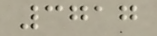3717
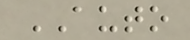AUTO
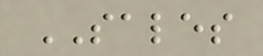SALES
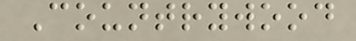Countrywood
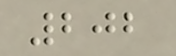202
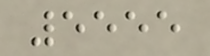5555
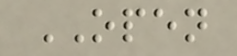OPEN
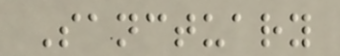Sanctuary
